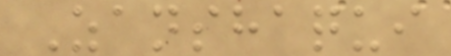Zanshaqui
